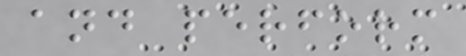and perform
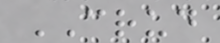CRUD
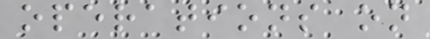operations on
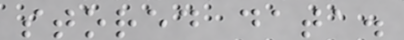stored data.
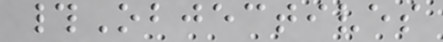#Objectives
